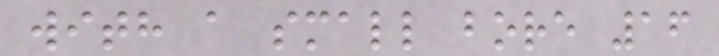with a small bore 16
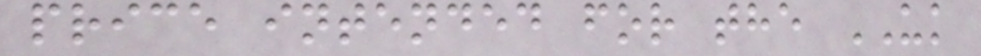price intended for the UK
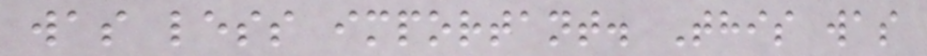was less important. This was
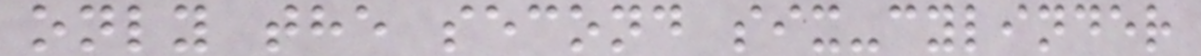only the second six-cylinder
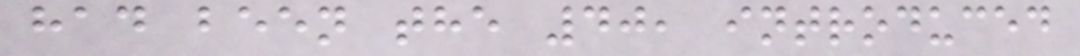had been the 40, introduced
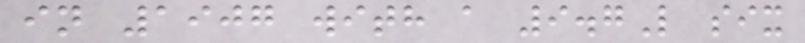in 1907 with a 9.7L six
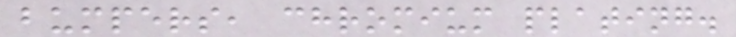bumpers, chromium plating.
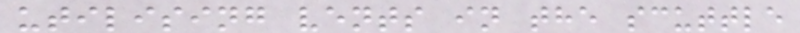utilising vents in the scuttle
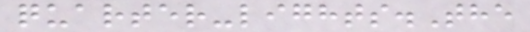quarter-lights.The
